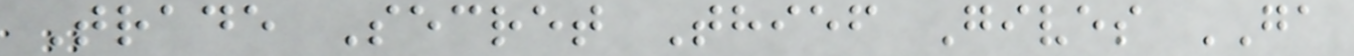Trade Secret Thief Gives GA
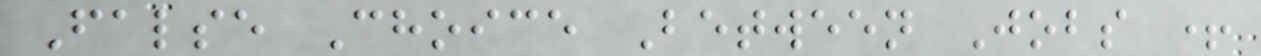False Choice Between Jobs +
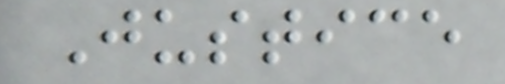Justice
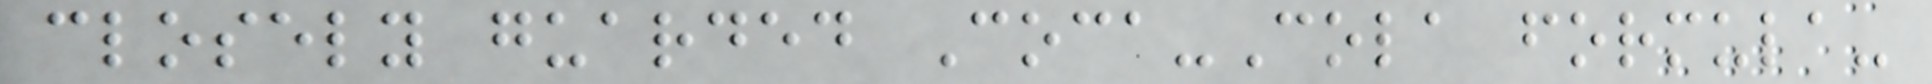closely guarded Coca-Cola formula-
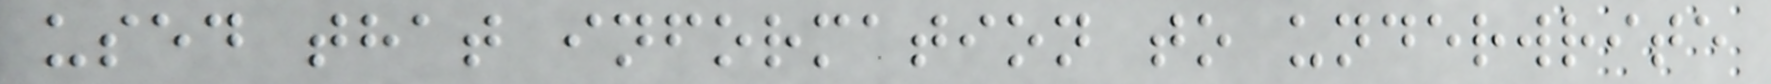used that information to underwrite
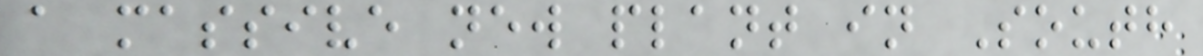a massive new plant in South
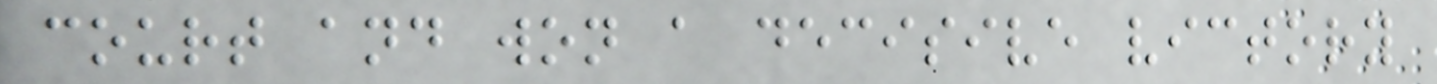court and won a decisive victory
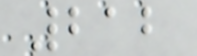212
